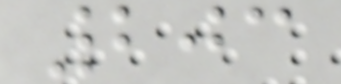203
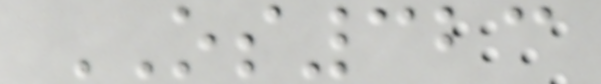OS323
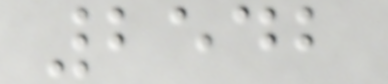2542
